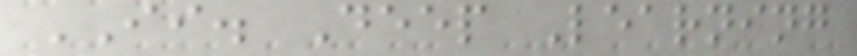II. Deep Learning
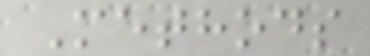Methods
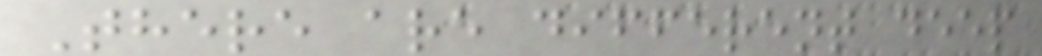There are different deep
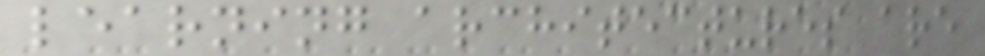learning architectures are
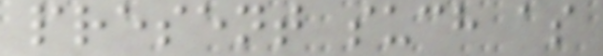present such as
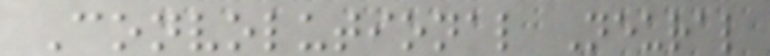Convolutional Neural
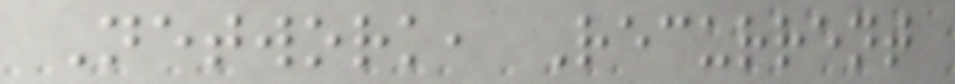Network, Recurrent
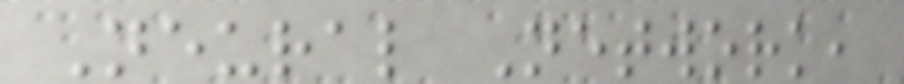Neural Network,
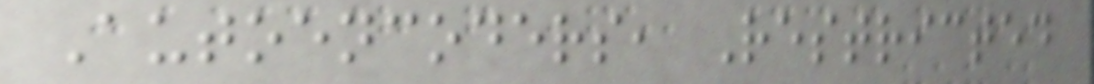Autoencoders, Restricted
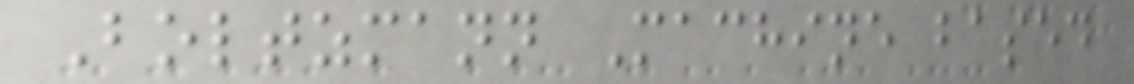Boltzmann Machine based
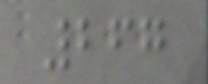267
